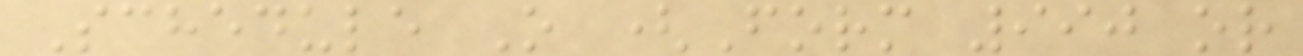Schedule O (Form 990 or
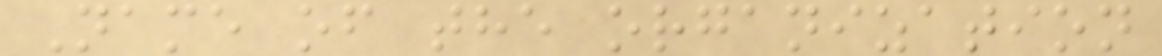Name of the organization
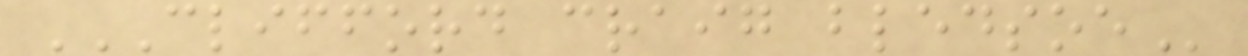CLIFFORD CRAIG BLEDSOE
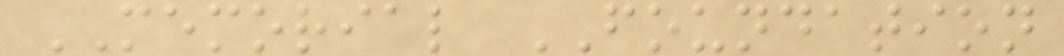MEMORIAL FOUNDATION
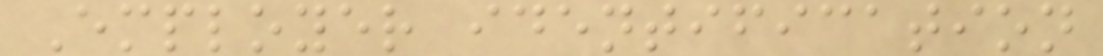Employer identification
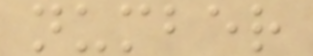number
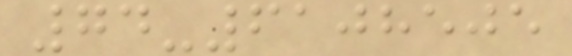74-6108505
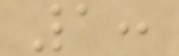1:
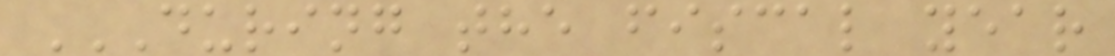DURING THE FISCAL YEAR
